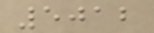5012
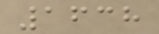1638
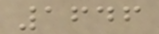1646
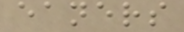eaners
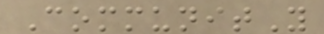CommunitY
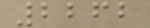2262
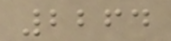2264
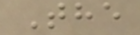The
